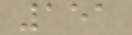151
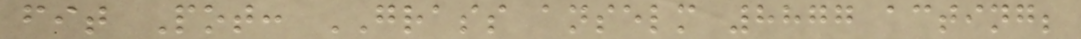fit Pot: GRASS anselm 8877 acting;
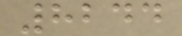8244
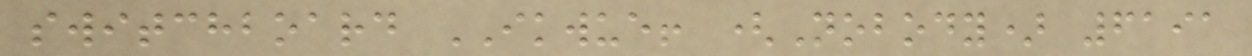switchboard IKWUE! (Nobody) 6191
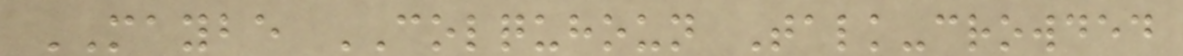MAYBE COLQUHOUN Talk-crowded
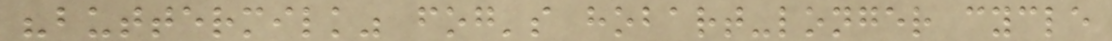"buttermilk" fog's hobart-longer cycle
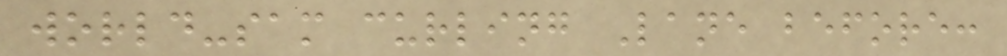world-sam curling Lane before:
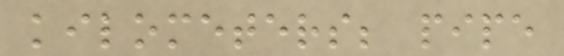kilometers; pipe
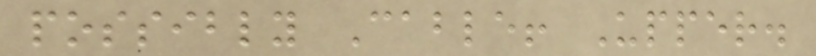possibly Cable! Upper.
